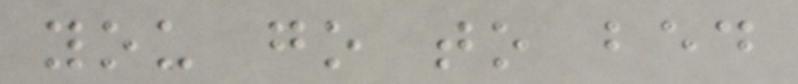you go to bed
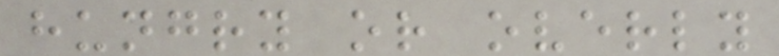hungry or overly
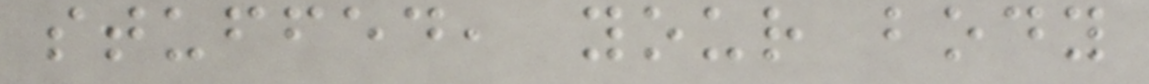stuffed, your body
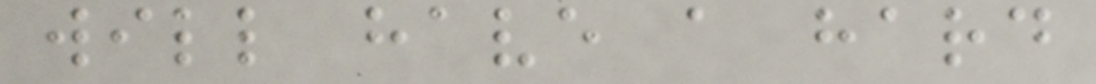will have a hard
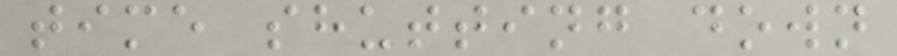time shutting down
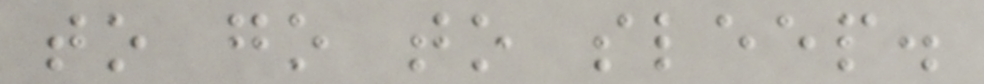to go to sleep.
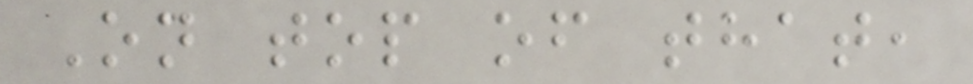On top of that,
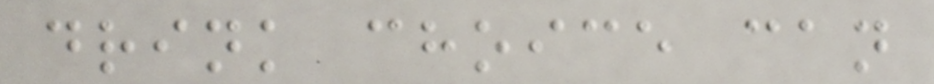drink choice can
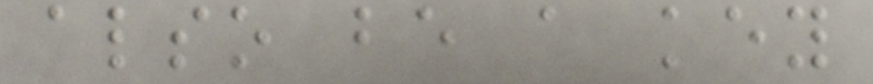also be a key
